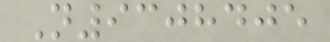N9308405
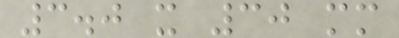3.0 x 30 mm
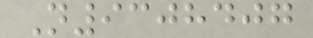N9308407
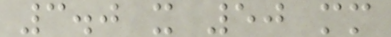3.0 x 50 mm
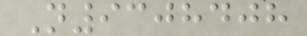N9308408
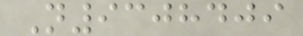N9308409
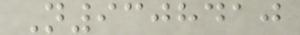N9308410
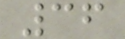36
